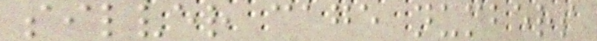silver cage numbers
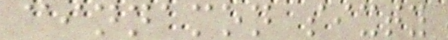cinnamon sixty
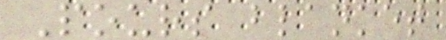Pours blanket
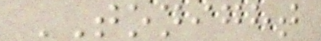TONIGHT
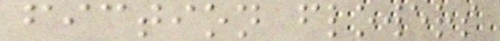fiction flowers
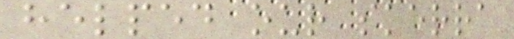helped our skerra
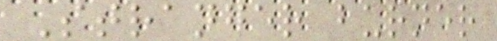Stranger burner
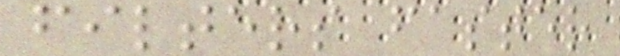filters faster
